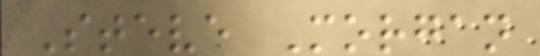Steve Morgan
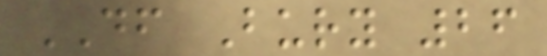DF Bury 26
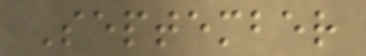September
